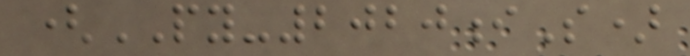(PY-2020iS)
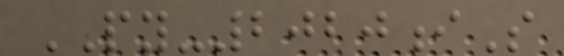PY-2020iS
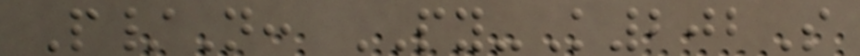P/N: PY-K202S
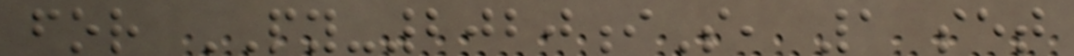for PY-2020iS, 1 set
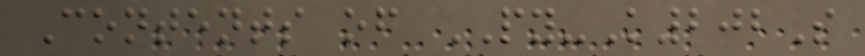Contents of PY-K202S
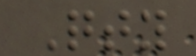Qty
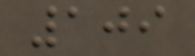109
